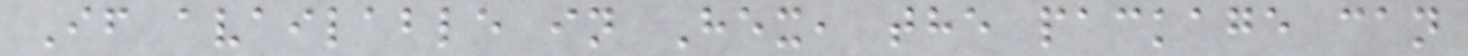If available in Hex, the package can
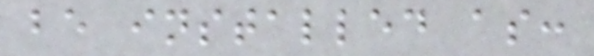be installed as:
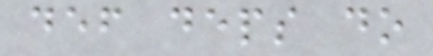def deps do
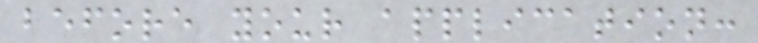before your application:
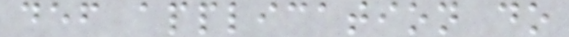def application do
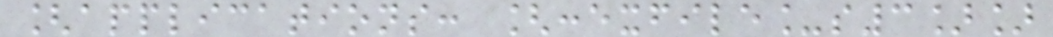[applications: [:exfile_s3]]
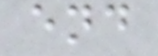end
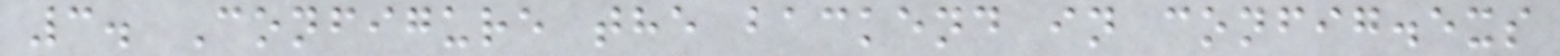3. Configure the backend in config.exs
